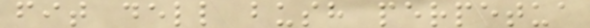fit dell bush perpetua
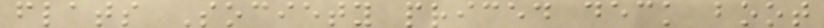flats Society priced deck boot
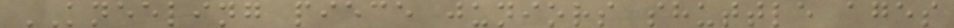KNEELING piece juniors shuttle ages
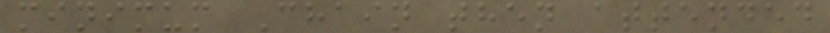minimum Chain then attended
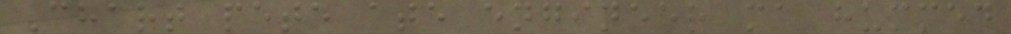Chart pete ate engineer ma hummed
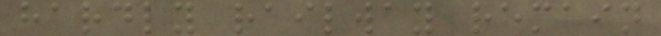hardly railway remain
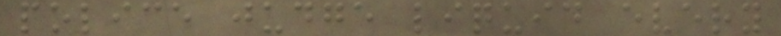police judge liquid every
